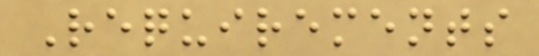Requirements
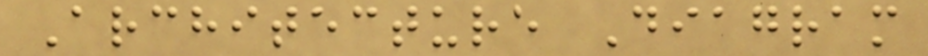Architecture Diagram
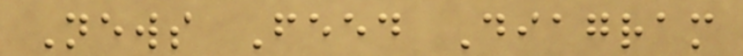News Feed Diagram
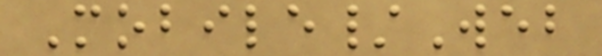Mobile/Web
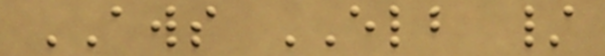AWS ELB /
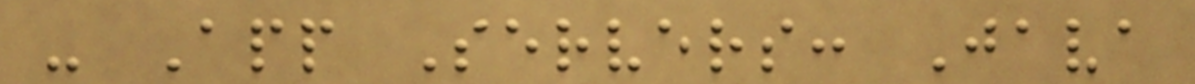- App Servers: Java
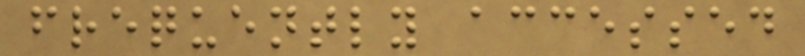frequently accessed
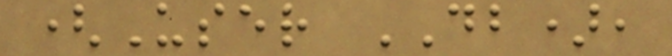(User DB),
